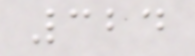324
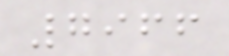7966
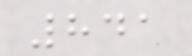841
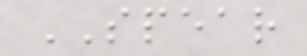SPEAR
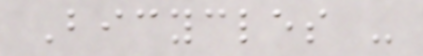Bicycles -
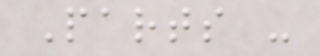Parts -
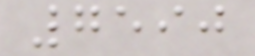7590
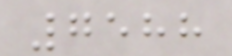7588
